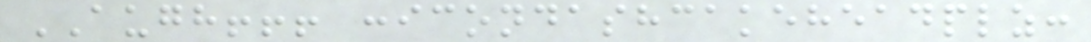AUGH!!! :icondashcakeheadplz:
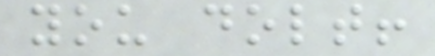you dolt!
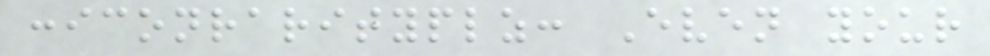:iconrarityplz: Even your
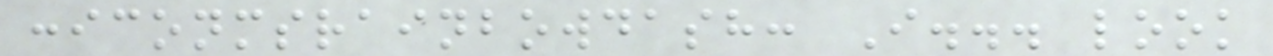:iconmsrainbowdash: I... look
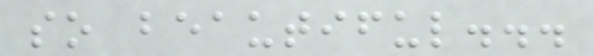so beautiful...
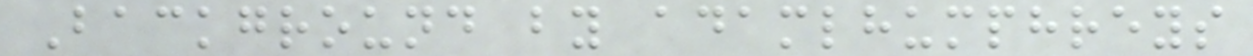Background by adamlhumphreys
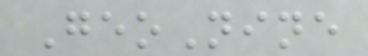GeoNine
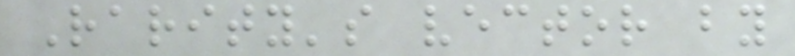Rarity's vector by
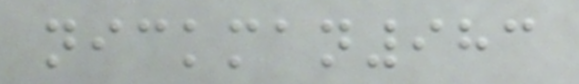nickman983
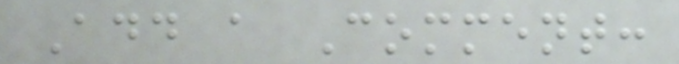Add a Comment:
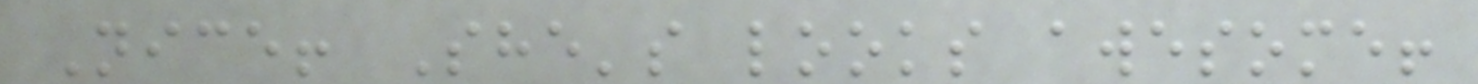Nice! She's looks awesome!
